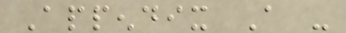Appendix A -
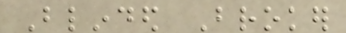Blinded Broker
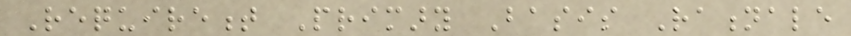Requirement Primary Basis Rationale
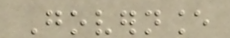Governance
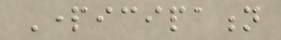Participation
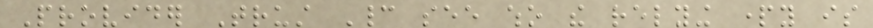Provider Trust Cannot see who the relying party is
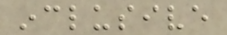inclusive
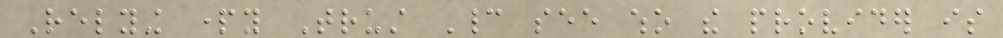Relying party Trust Cannot see who the provider is
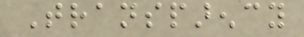Transparency
